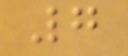7
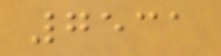7531
